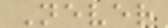Never
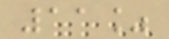11%
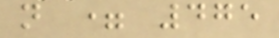n = 475
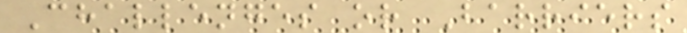Challenges or Barriers
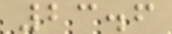23.6
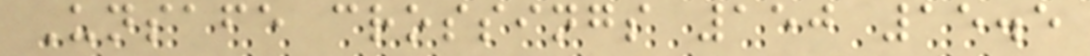Unsafe crossings 150 15.5
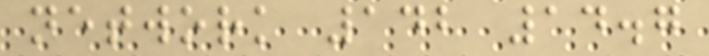network 142 14.7
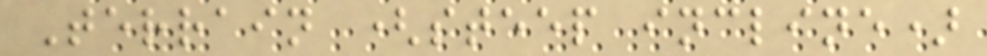Terrain (steep incline)
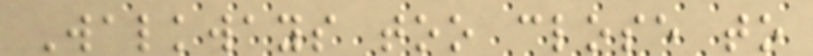Walkways too close to
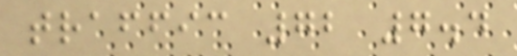traffic 72 7.4
